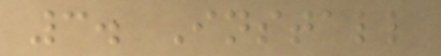3. Install
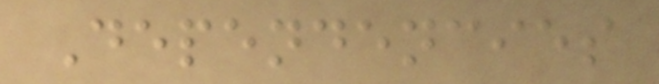Dependencies
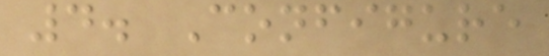4. Configure
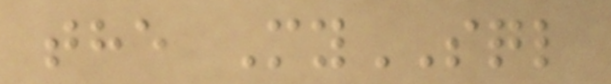the MySQL
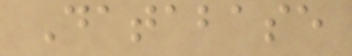Database
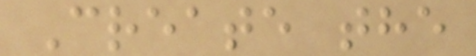Create the
